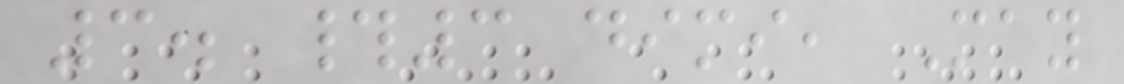3. #3 dimi, May
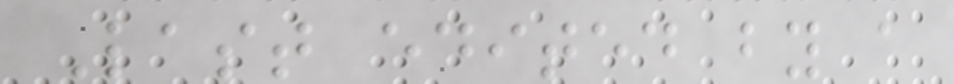Last edited by a
